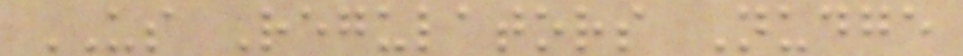US Regulators Nudge
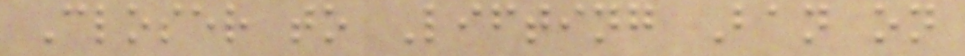Closer to Lifting Ban on
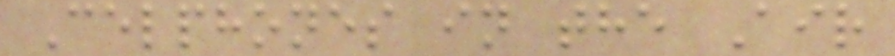Celphones in the Air
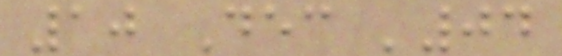10 Dec '04
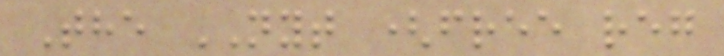The NYT (free reg
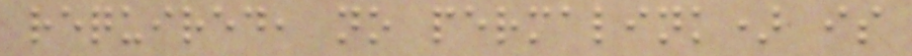required, no permalink) is
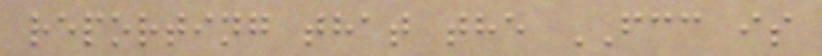reporting that the FCC is
